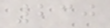230
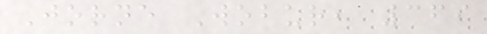Jorne Wobur, 369
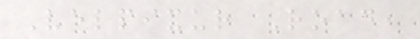Velpixur Road,
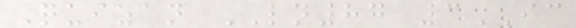Quizan LN87 3IC
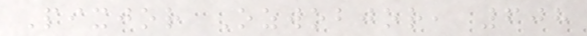Pixjor Ozwobjor, 608
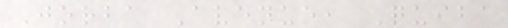Jorba Avenue, Quiba
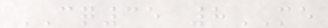CQ35 8ME
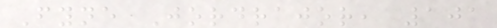Fyne Jordrajor, 101
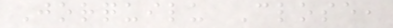Jorquilu Close,
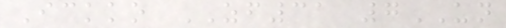Ickko ZF31 7UN
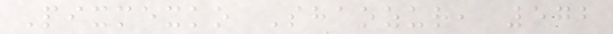Pixmexko Shaozur, 572
